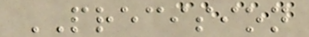PRECISION
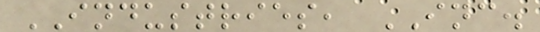INDUSTRIES, INC.
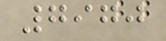7970
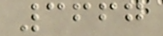3667
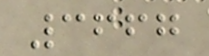3667
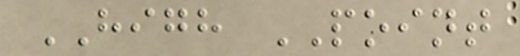HIGH POINT
